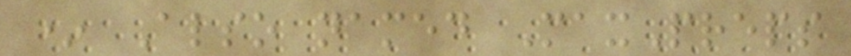* Also named MaxPreps
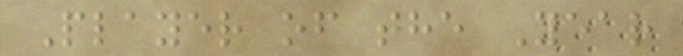Player of the Year
